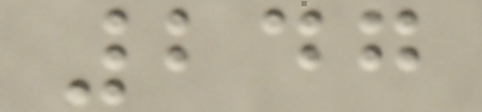247
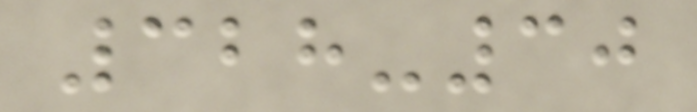328-30
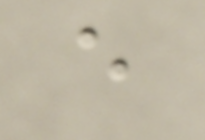e
